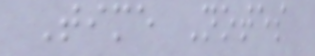Time Notes
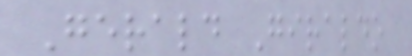Gerald Giraldo
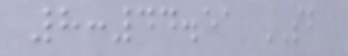8:44.51 SB
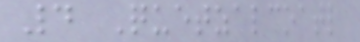4 Quetzalcoatl
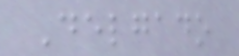Delgado
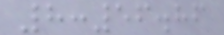8:56.86
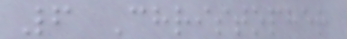6 Christopher
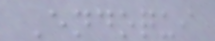Endoqui
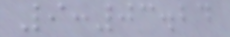9:03.24
